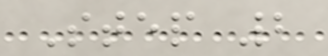Step 2
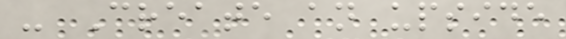- Create an upside
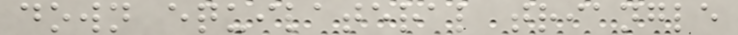down equilateral triangle
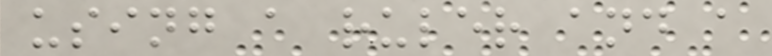using a ruler and a
